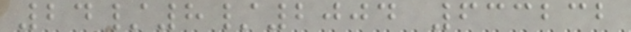24/8/2004 633232
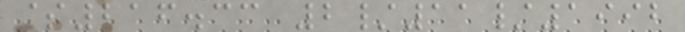$216.33 2/11/1992
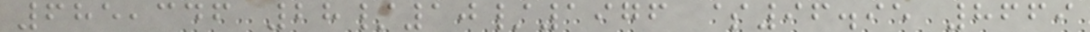685,346 28/10/1976 $96.95 8669
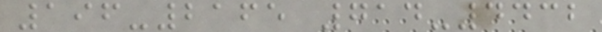196-2165 714-4432
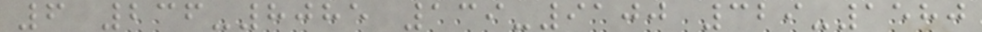6 236-8085 139-9100 329-1580
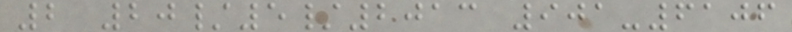2 20/5/2013 901-6106
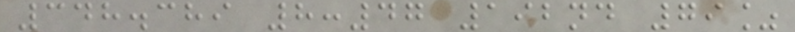348.389 8:47 192nd 79%
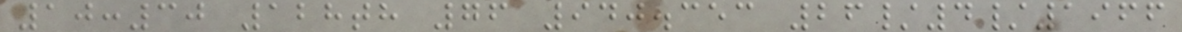10:30 128th 76 940.353 26/4/1966
